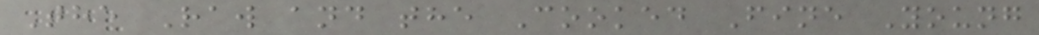The Raw and the Cooked Fine Young
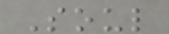Soul
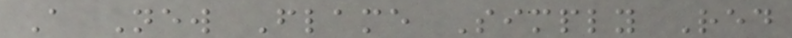A New Flame Simply Red
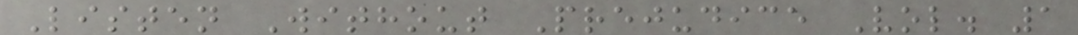Listen Without Prejudice Vol. 1
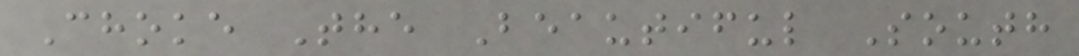Choke The Beautiful South
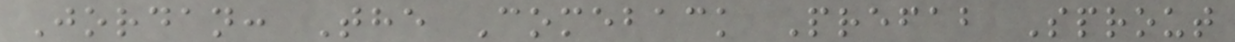Jordan: The Comeback Prefab Sprout
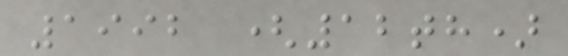1992 (12th)
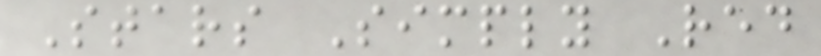Stars Simply Red
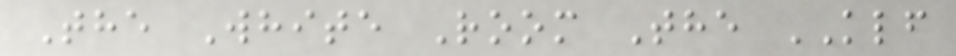The White Room The KLF
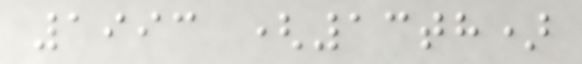1993 (13th)
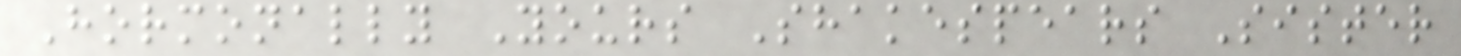Hormonally Yours Shakespears Sister
